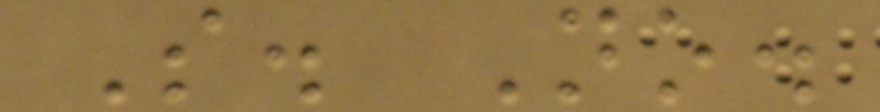S. No.
